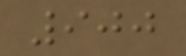900
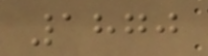1870
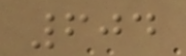604
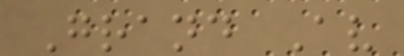Grand Av
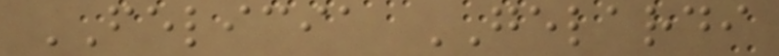FELICIA GELARDI
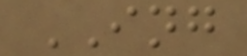ING
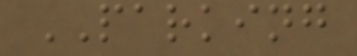PARKING
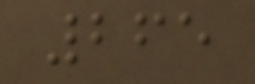265
